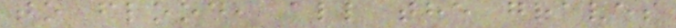to flood, all the graves
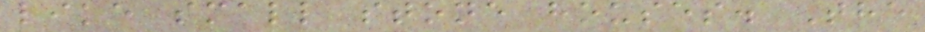like small stone houses. The
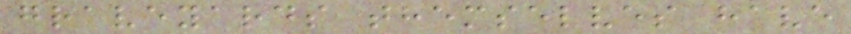graveyards themselves have
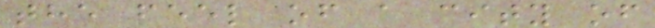the feel of a city of
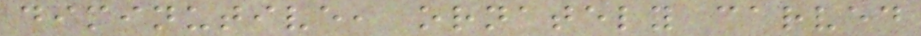diminutive, ornately carved
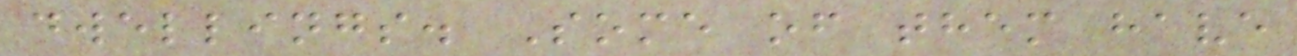dwellings. Some of them have
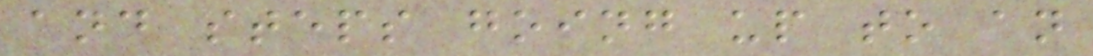and steps going up to an
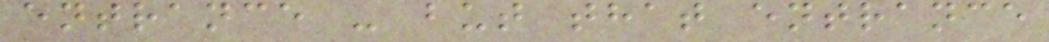entrance - but that entrance
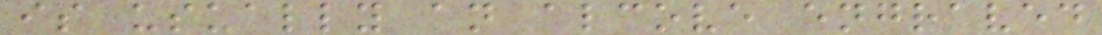is usually an alcove engraved
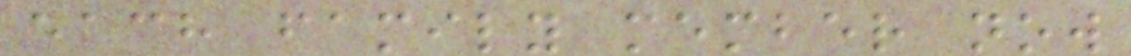each family member now
